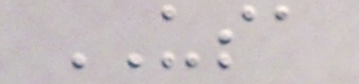USA
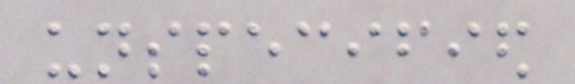unspecified
